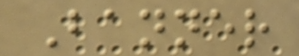Banner
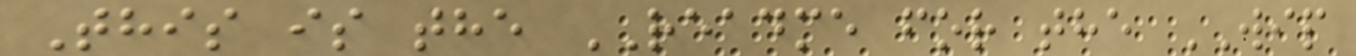This is the README for the WIP
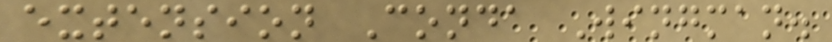extension Conda Wingman.
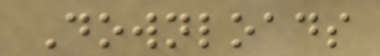Downloads
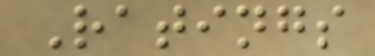Ratings
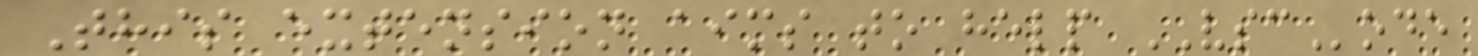This extension aims to help VSCode
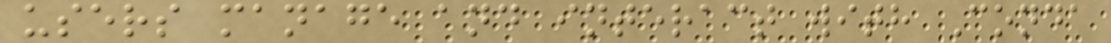users manage and interact with Conda
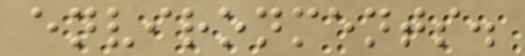environments.
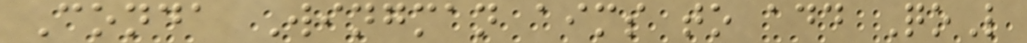Conda Wingman aims to add QoL
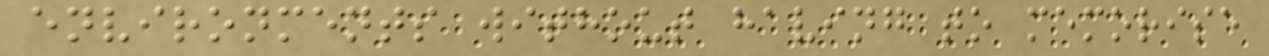environments without having to memorise
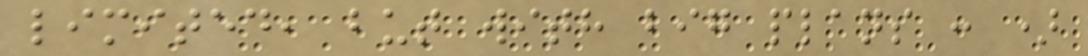limited, but with big plans : )
